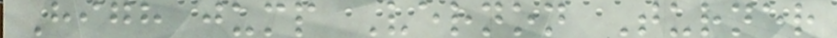High jump Vernon Turner
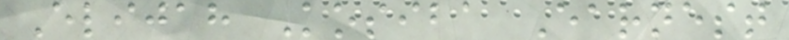Elijah Kosiba Earnest
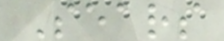Sears
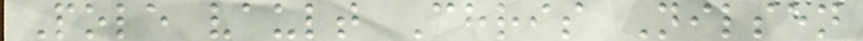Pole vault Chris Nilsen
